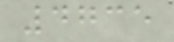4735
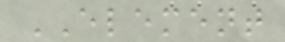ELEMENT
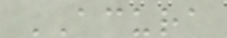ACURA
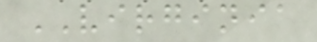VIRGINIA
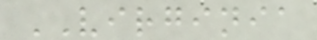VIRGINIA
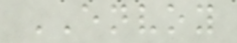ENVOY
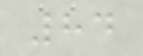84
